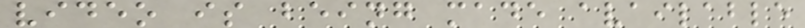video is being made available
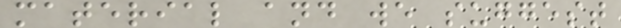material and we suggest
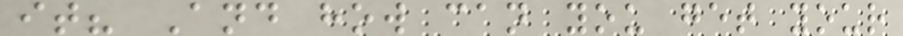it? And how can you get your
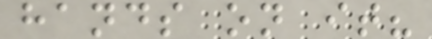hands on it?
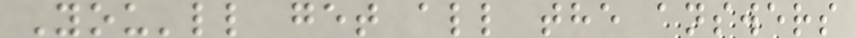You'll get all the answers
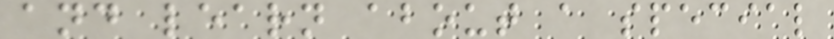and learn about a special
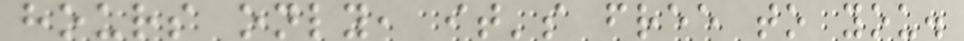hours only, it's free to you.
